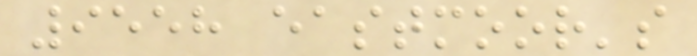9558 eastmoor's
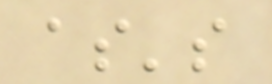as's
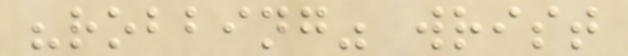"robbing" wrist
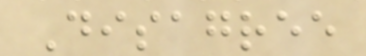Disagree
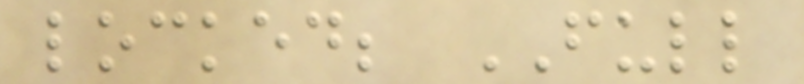locked; FULL
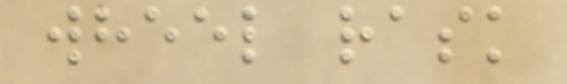wheel rask
